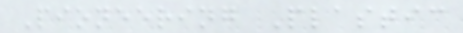Pioneering Plastic
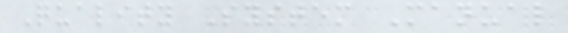Quality System Manual
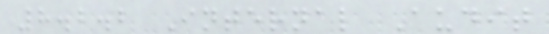8.2.2 Internal Audit
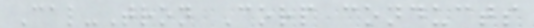Cal-Tron Corp conducts
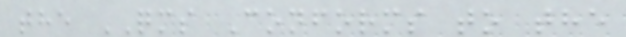the QMS Conforms to the
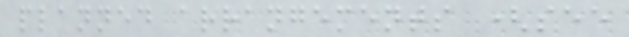planned arrangements (see
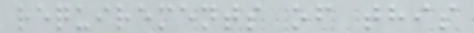requirements of this
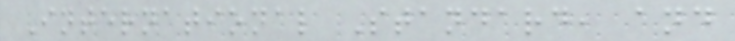International Standard, and
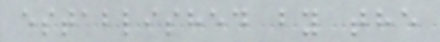established by the
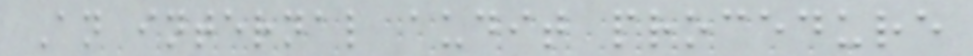An internal audit procedure
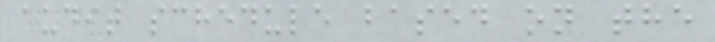audit schedule based on the
